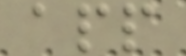app
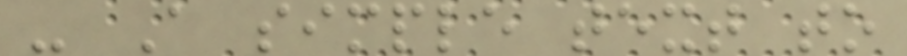- A simple text to
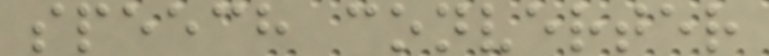speech converter
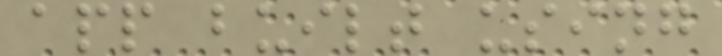app built using
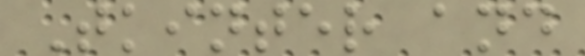Tkinter and
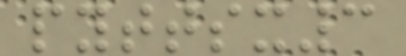pyttsx3
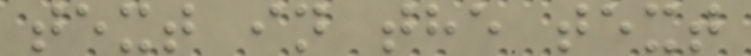text in the text
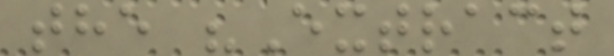the "Extract
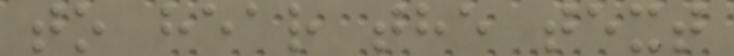to hear the text
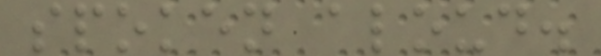spoken aloud.
